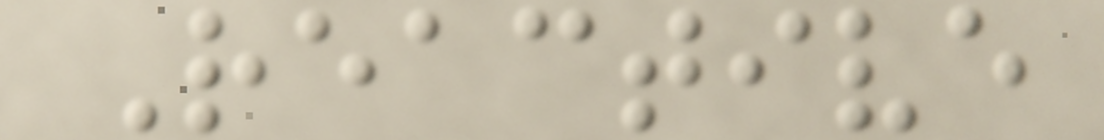Reactive
